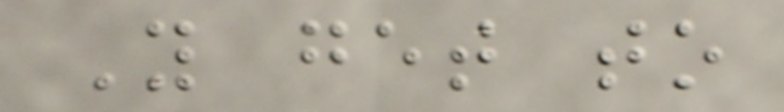You get to
